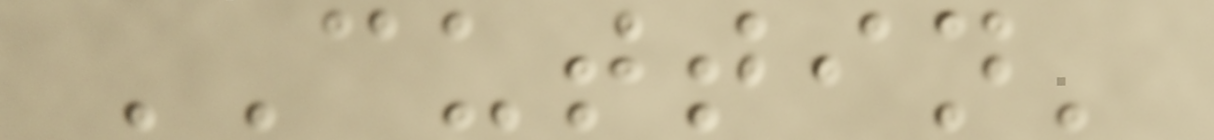CUTTIN'
